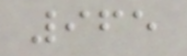965
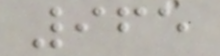965
